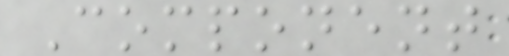Component
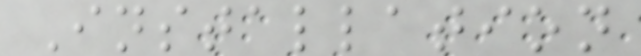Installation
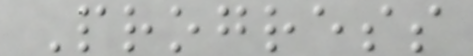Progress
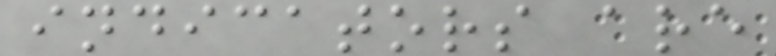indicators are
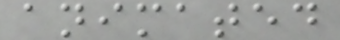animated
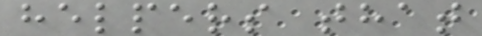helpers that
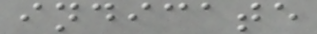indicate
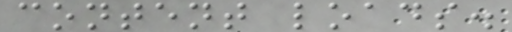content loads.
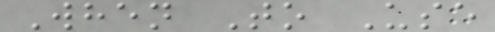When To Use
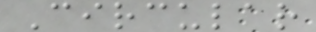Circular
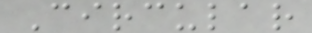Circular
